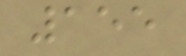155
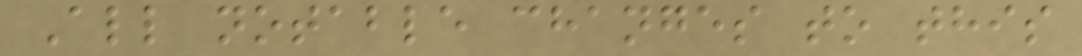All notable changes to this
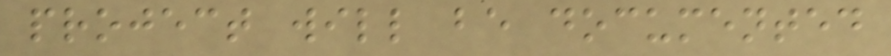project will be documented
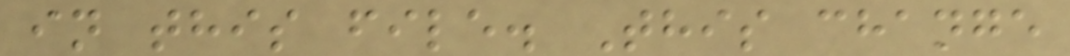in this file. This change
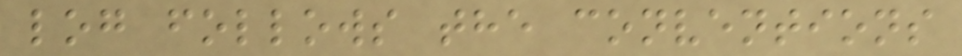log follows the conventions
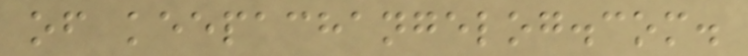of keepachangelog.com.
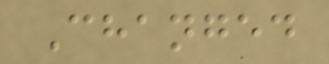Changed
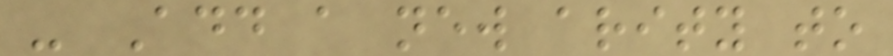- Add a new arity to
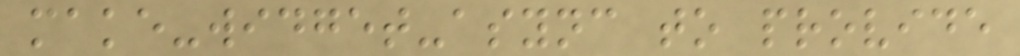make-widget-async to provide
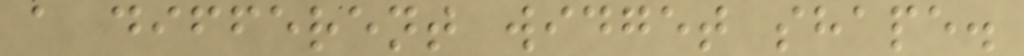a different widget shape.
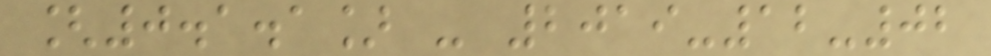[0.1.1] - 2019-12-02
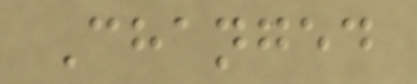Changed
